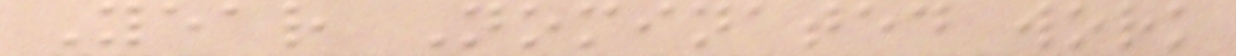Year Nominated work
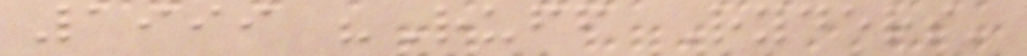1999 "Ruff Ryders'
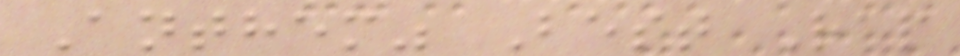Anthem" Best Rap
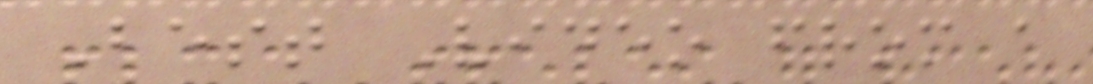Best Video from a
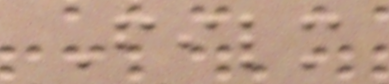Film
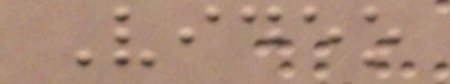Video
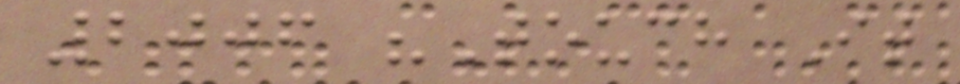2006 "Touch It
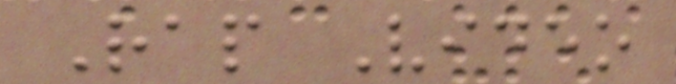Rap Video
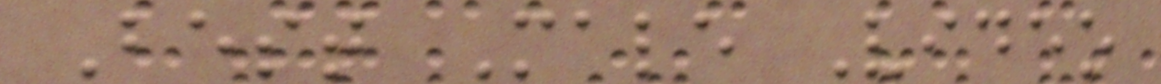Best Male Video
